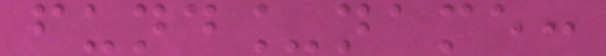fund_name:
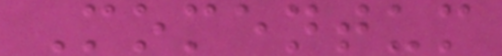Momentum
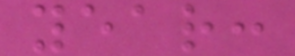year:
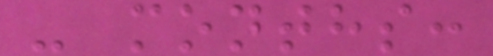- months:
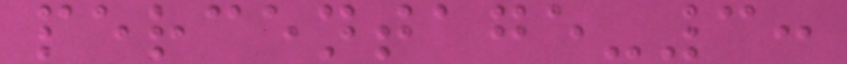percentage-3:
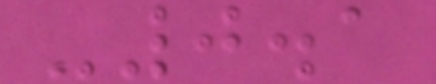-0.1
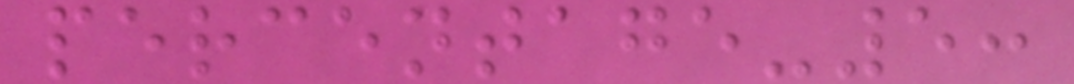percentage-5:
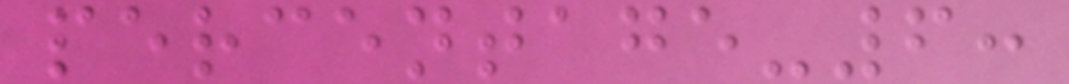percentage-6:
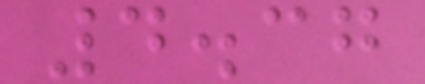4.37
